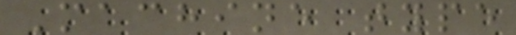Machine type
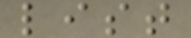list
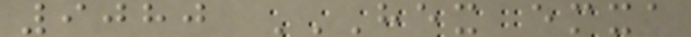9080 HEX EMXA
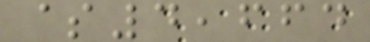$4,664
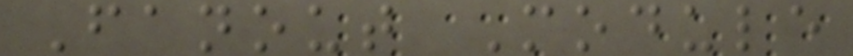Fanout Module
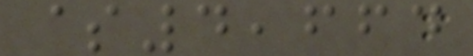$4,664
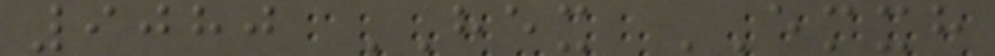9080 HEX EMXH
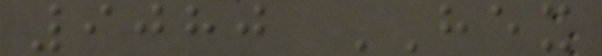9080 HEX
